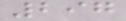297
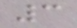3
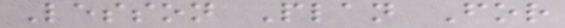Lesson Plan For
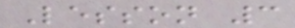Lesson 3
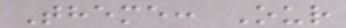Theme: Our
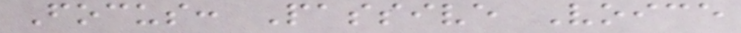Focus: Passive Voice
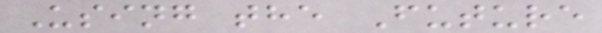Using the Future
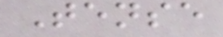Tense
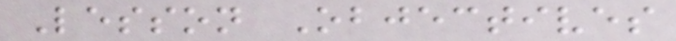Lesson Objectives
